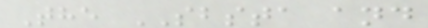The SBSTA and
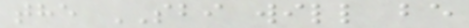the SBI will be
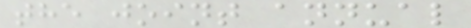the joint annual
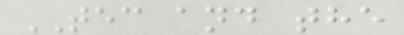TEC and the
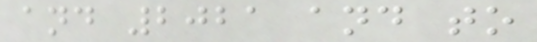and 2021 and to
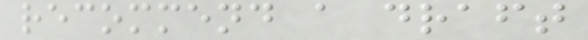recommend a draft
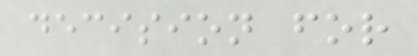decision for
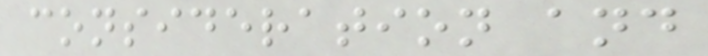consideration and
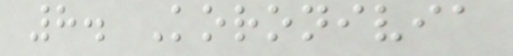8. Koronivia
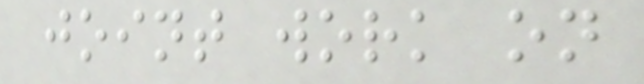joint work on
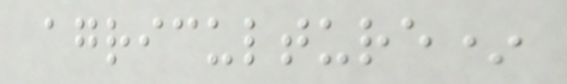agriculture*
